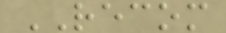RECOM
